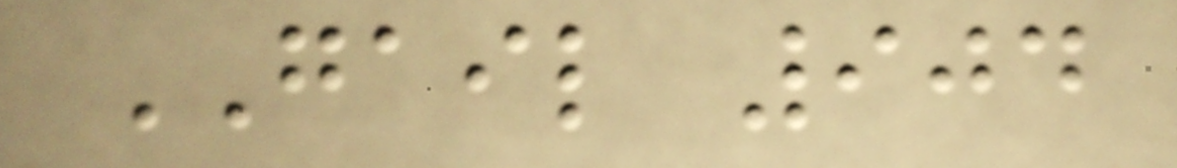GAIL 904
